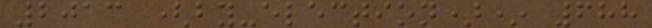2013 (by-election)* 688
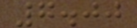7.00
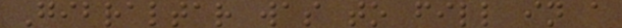Gibraltar was to fill in a
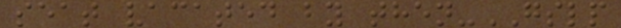seat vacated by then-GSLP
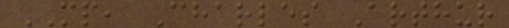MP, Charles Arthur
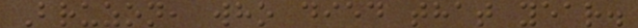Bruzon, who died that year.
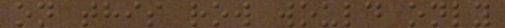on this row would only
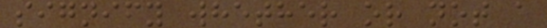signify whether or not a
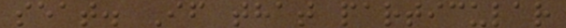seat. If that particular
